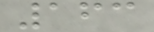163
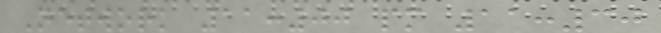Network 11:00 pm 11:30
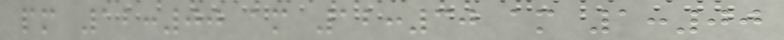pm 12:00 am 12:30 am 1:00
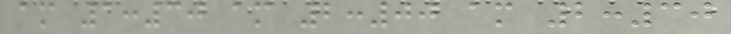am 1:30 am 2:00 am 2:30
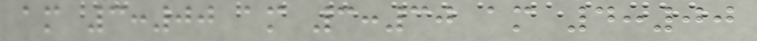am 3:00 am 3:30 am 4:00
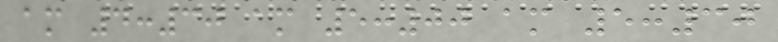am 4:30 am 5:00 am 5:30
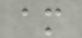am
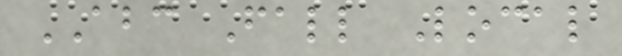ABC Fall Local
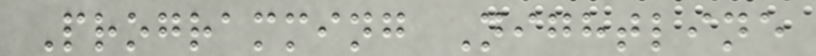Programming Nightline
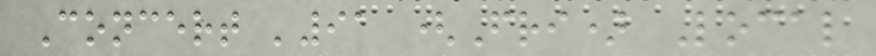Concert '91 (Fri) Local
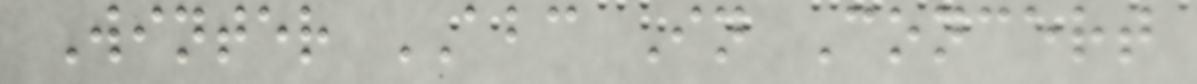Winter ABC In Concert
